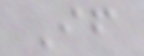If
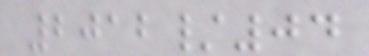2012/04
